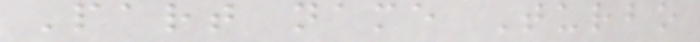Part name Turbo
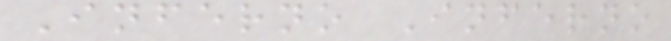Inferno Inferno
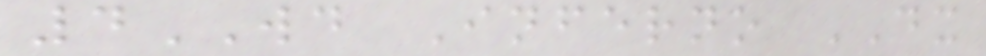4WD Inferno DX
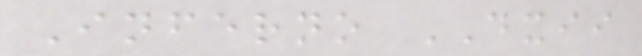Inferno DXII
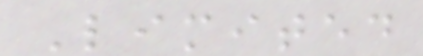Limited
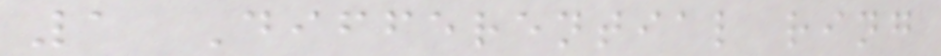1 Differential ring
